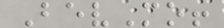BevMo!
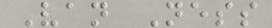Van Ness
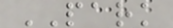PARK
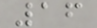16
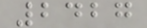2427
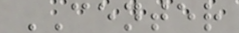CENTER
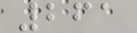261
